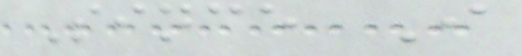Since I
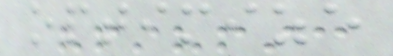optimize
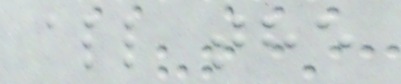all the
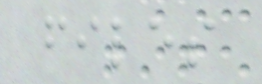files
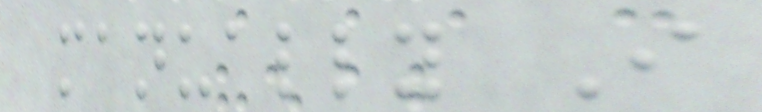manually I
